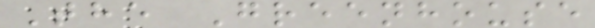The Greenhouse
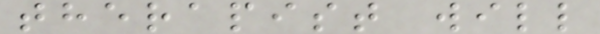therapist will
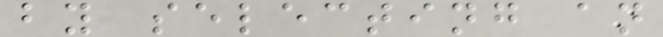by selecting an
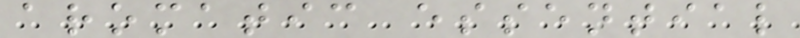aromatic essential
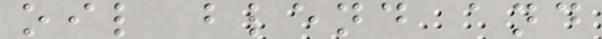oil blend and
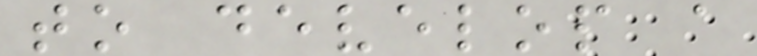to develop a
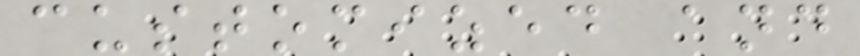customized and
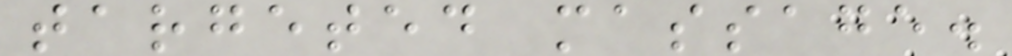targeted massage.
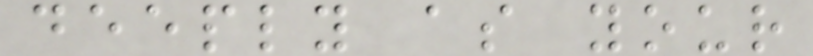deeply as your
